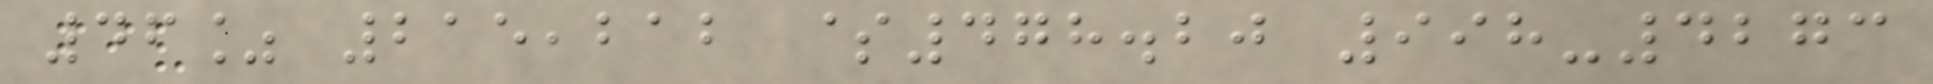46% 215,212 $478.20 998-4273
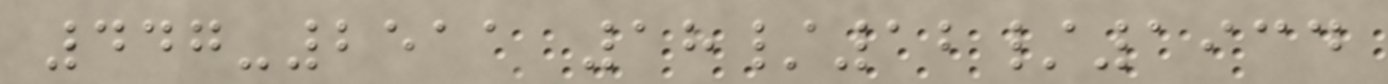447-2511 18/12/1934
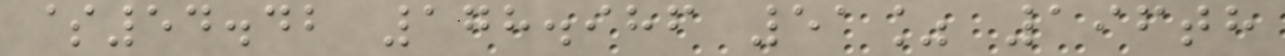$54.42 178.986 51% 196th
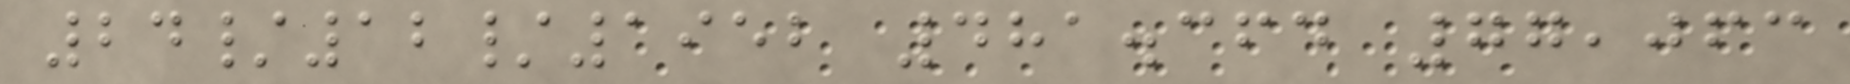24/12/1952 481.364 77,063
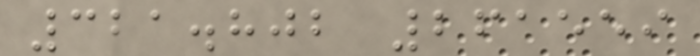321.802 261559
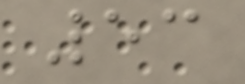53
